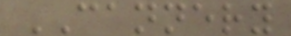CANNERY
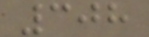308
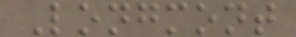Longmont
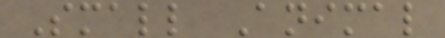Small Animal
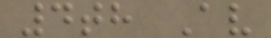4th Av
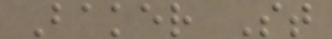Baker St
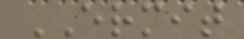ERMIT
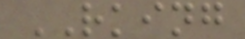RKING
